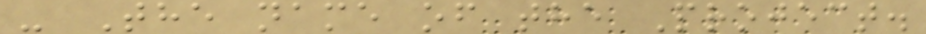- The name of the Project.
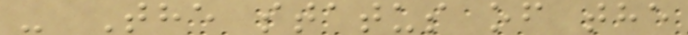- The status of the
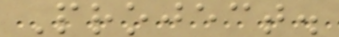Project.
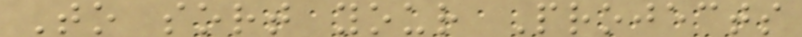To sort your Projects
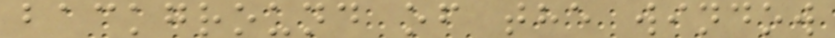background of the window
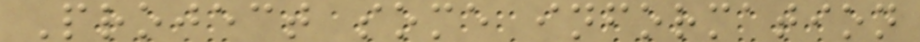Project some information
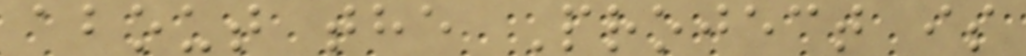about the Project is
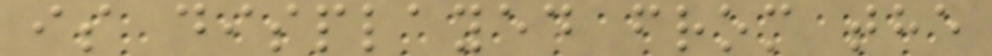is displayed from the
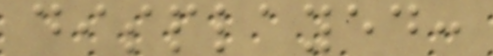displayed:
